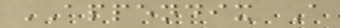APPENDIX A
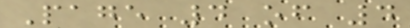Page 4 of 4
